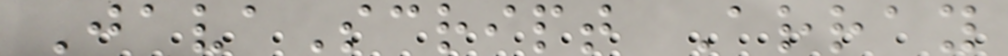JavaScript Array
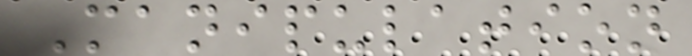Manipulation
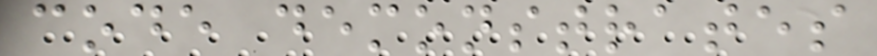code demonstrates
